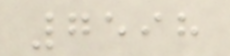7598
